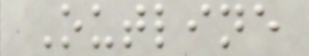Outline
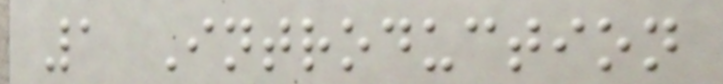1 Introduction
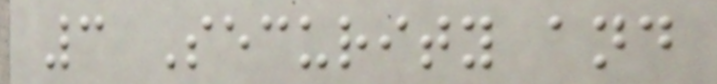3 Security and
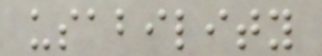usability
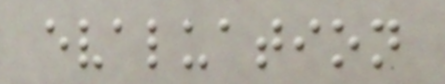evaluation
